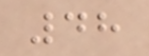48
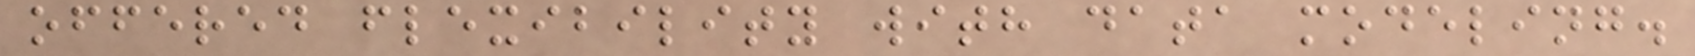offered flexibility with data modeling.
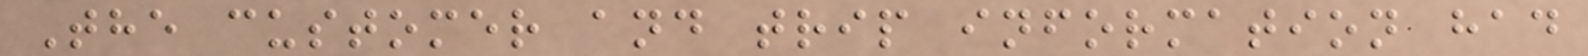The customer and trip information had
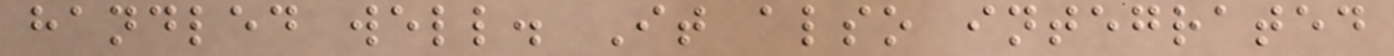handled well. It also integrated
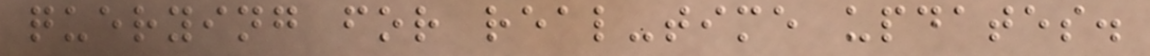querying for real-time updates.
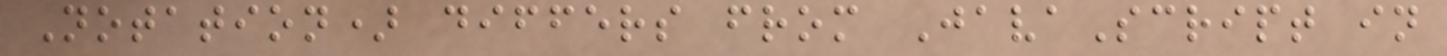Notation) differs from JavaScript in
